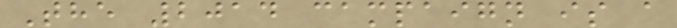The 2014 campaign is a
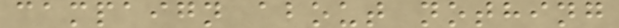campaign about nothing
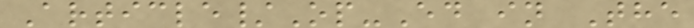Article/Op-Ed in The
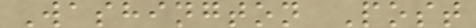Washington Post
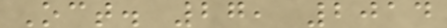Oct. 27, 2014
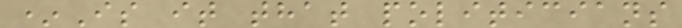*Is it that politicians
